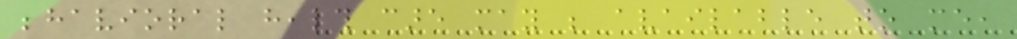behavioral health care may be available to me,
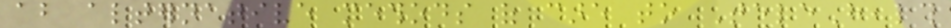about alternative methods of care to TeleHealth
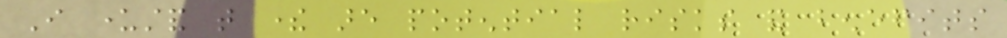I understand that there are potential risks and benefits
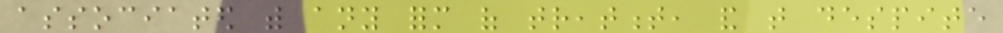associated with any form of treatment, and that despite
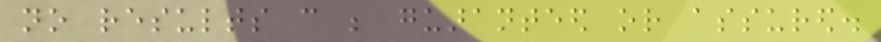no results can be guaranteed or assured.
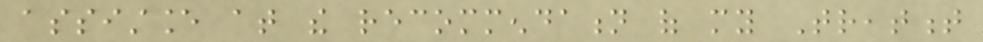assistance at the recommendation of my Treatment
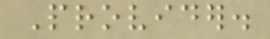Provider.
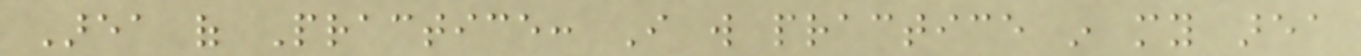Area of Practice: I will practice in my area
